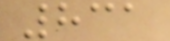831
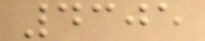4305
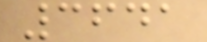3641
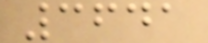3641
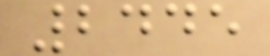2445
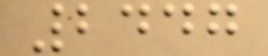2447
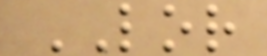LOR
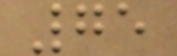75
